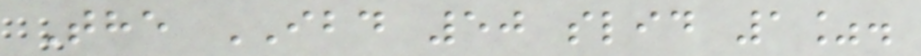The IBD 50 slid 1%.
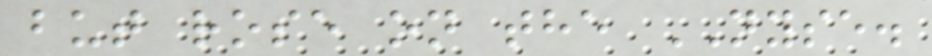but rose on the NYSE.
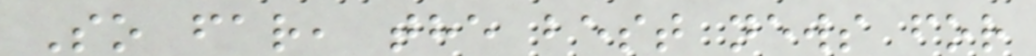So far, the best news for
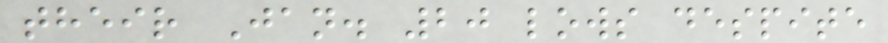their Jan. 20 lows despite
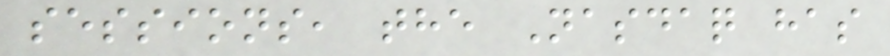sessions, the Nasdaq has
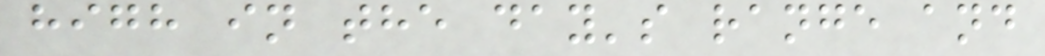high in the day's range and
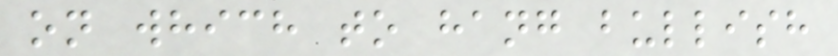on which to hang bullish
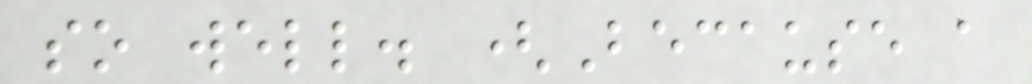so well. (Because a
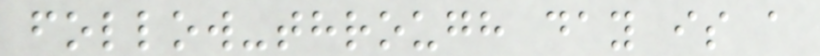follow-through day is a
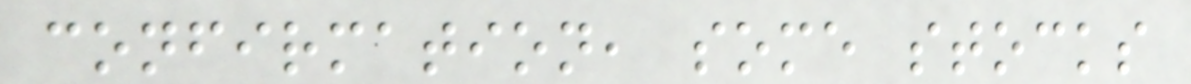confirmation, some stocks
